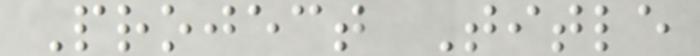Project Title
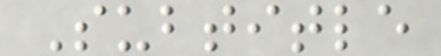Subtitle
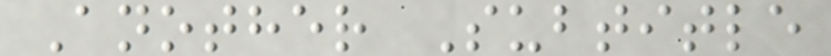Another Subtitle
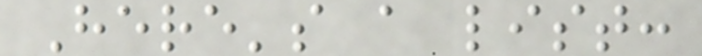Here's a list:
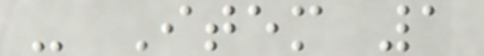- Item 1
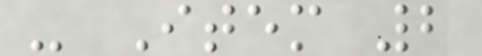- Item 2
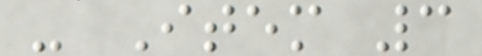- Item 3
